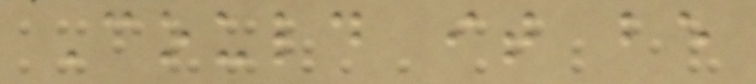Could it be
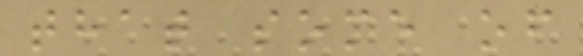that some of
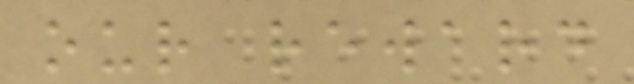our reward
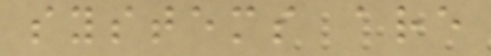systems are
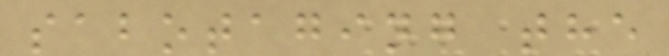sabotaging the
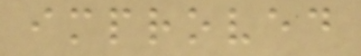improved
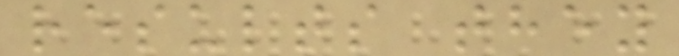results they
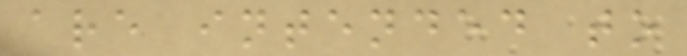are intended to
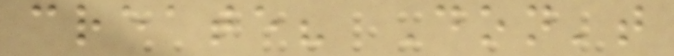create? Don't
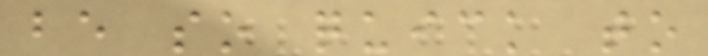be so quick to
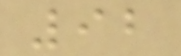92
